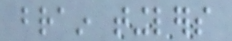brain tinglers
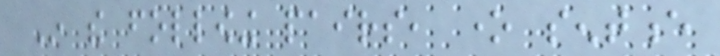In the following pairs, one sentence
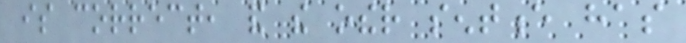is correct, and the other sentence has
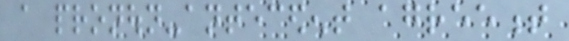a pronoun-antecedent agreement
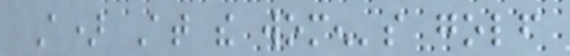A) At the women's golf
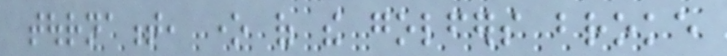tournament, one of the golfers broke
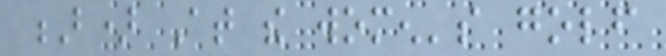B) At the women's golf
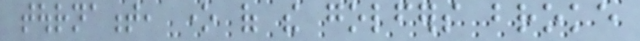tournament, one of the golfers broke
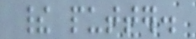their putter.
